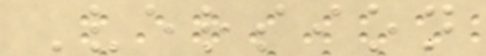Version
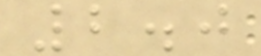2.0
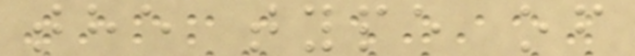the type of
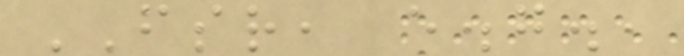FSR, e.g.,
